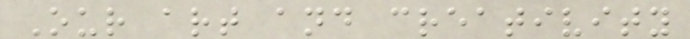Our art and creativity
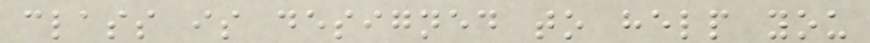class is designed to help you
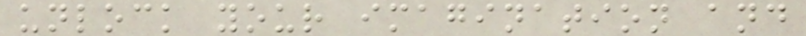unlock your imagination and
